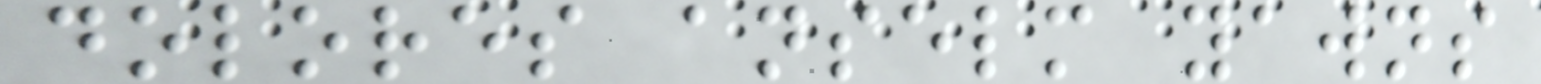dolores anselm yawns
